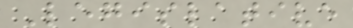Legislative
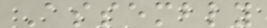Assembly
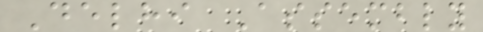Delhi Assembly
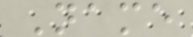Name
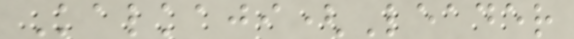Kalkaji(Leader
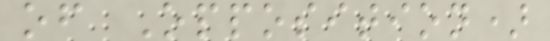of Opposition)
